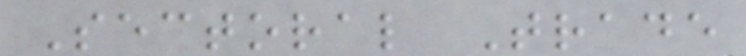Sectoral Trade
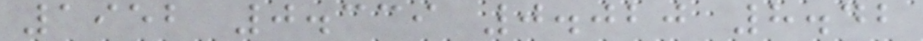1952 0.339 0.020 8.42
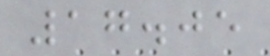17.05
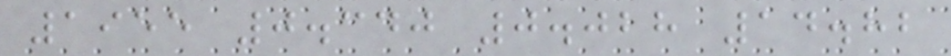1955 0.340 0.028 14.82
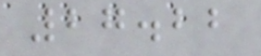27.22
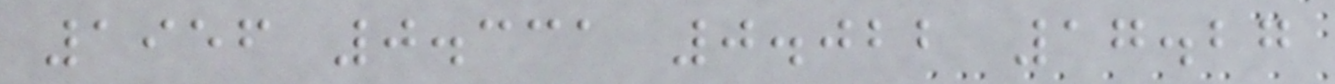1956 0.331 0.022 17.27
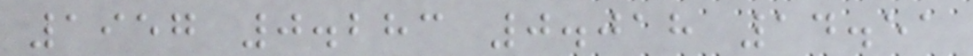1957 0.283 0.018 14.51
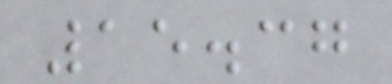15.37
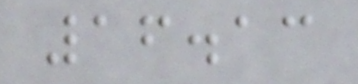16.13
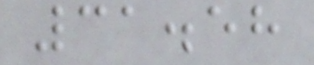31.58
